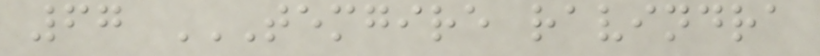67 TEMGIRE RAVINDRA
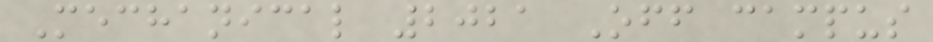Mechanical 2021 Off campus
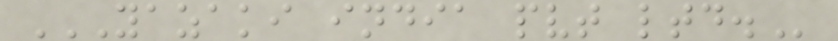YAZAKI INDIA PVT LTD.
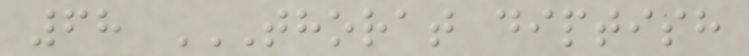68 THORAT DIPTISH
